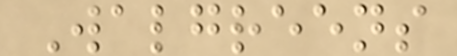Walgreens
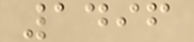1496
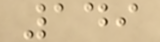149
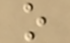o
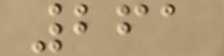261
